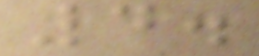4.
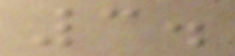3.
